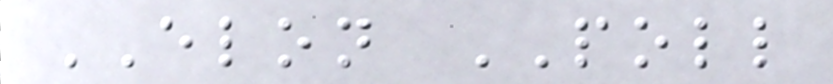ELON POLL
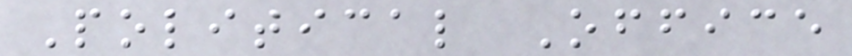Political Office
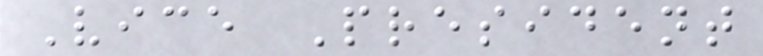Vice President
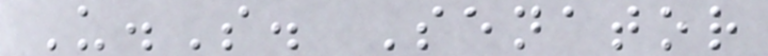U.S. Senator
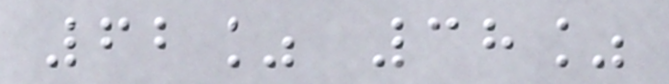62% 38%
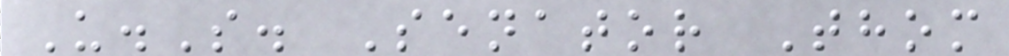U.S. Senator Thom
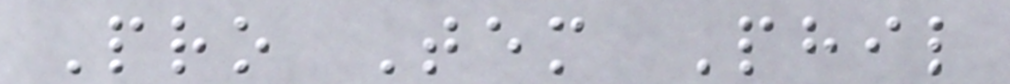Pro Tem Phil
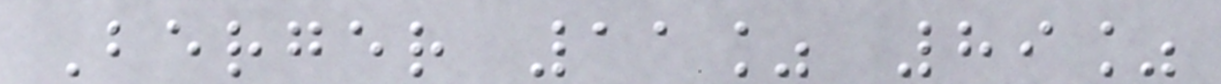Berger 11% 89%
